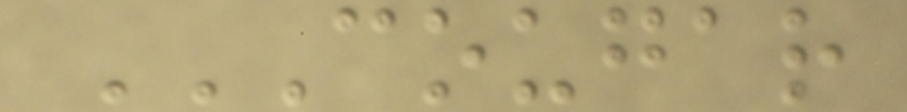COUGAR
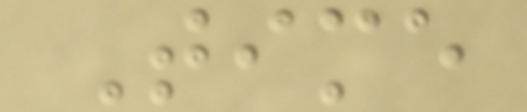Time
